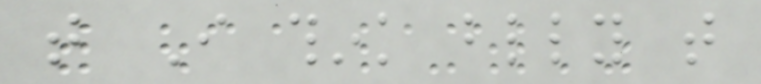that I think blindly that
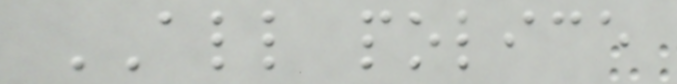ALL police
